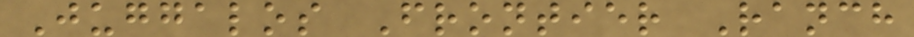Juggalos Frontier Ranch
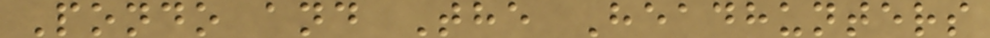Pondo and The Headhunters
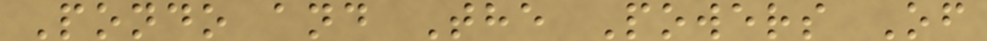Pondo and The Powers Of
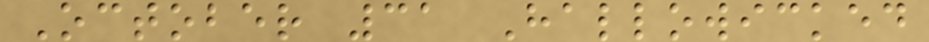October 31 Hallowicked
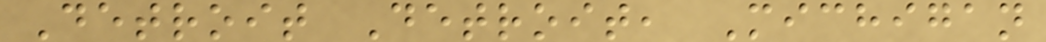Detroit Detroit, Michigan
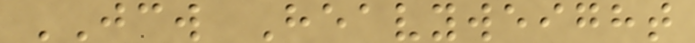JCW Heavyweight
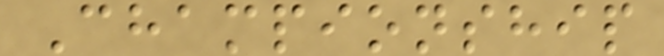Championship
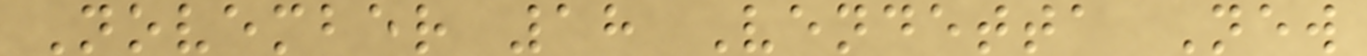November 18 Vendetta New
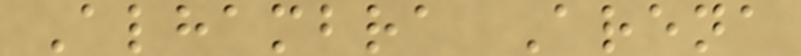Alhambra Arena
